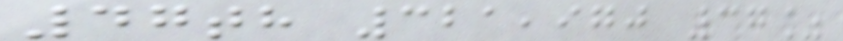47th 321,970 37%
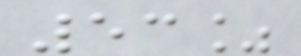53%
